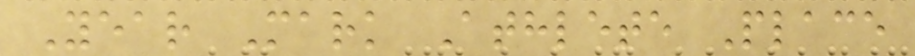Year Mark Athlete Place
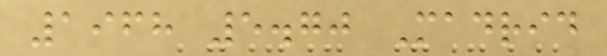1968 5.70 Madrid
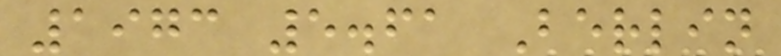1973 5.61 Berlin
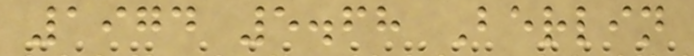1974 5.68 Berlin
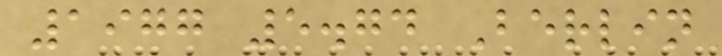1977 5.74 Berlin
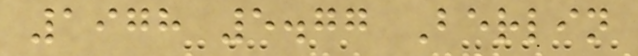1978 5.77 Berlin
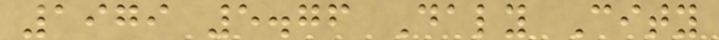1979 5.76 Daly City
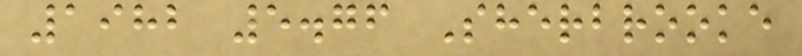1982 5.76 Sherbrooke
